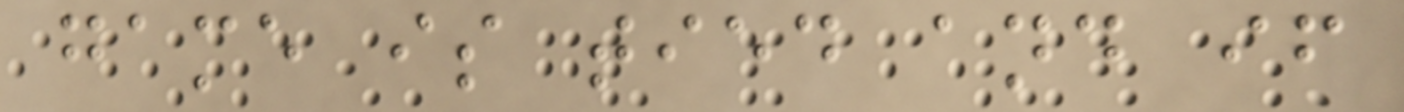game is tied and if
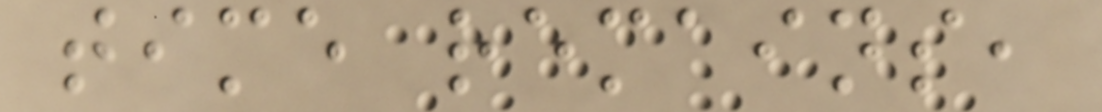time remains,
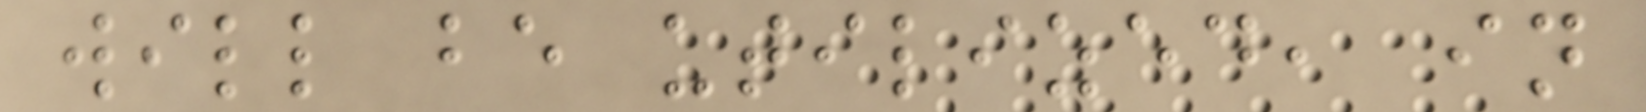will be utilized, in
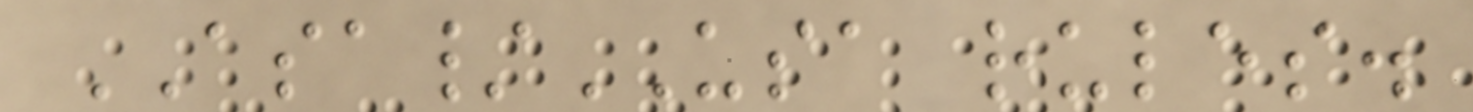ASA/USA rules.
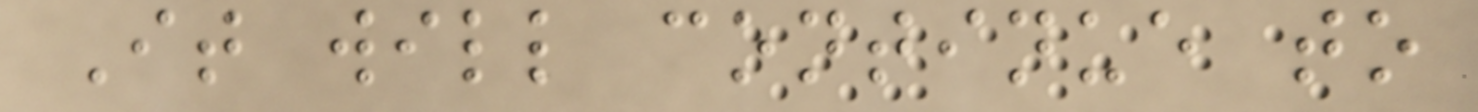It will continue to
